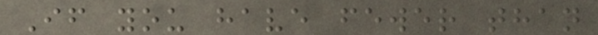If you have fewer than
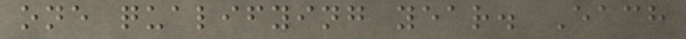one qualifying year. Each
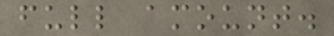full amount.
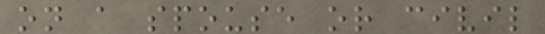on a spouse or civil
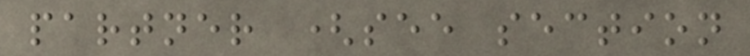partner (see section
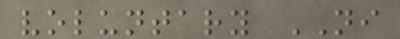voluntary NI
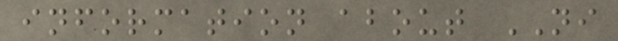information about NI
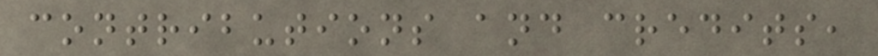contributions and credits,
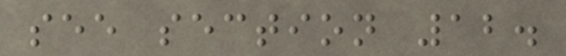see section 12.
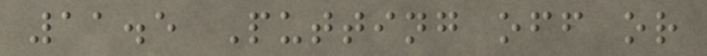11.5 Putting off or
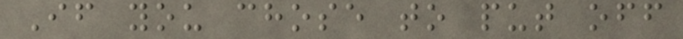If you chose to put off
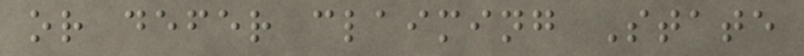or defer claiming State
